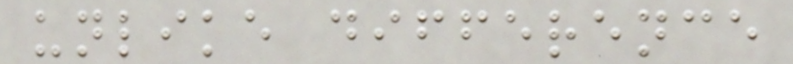unlike difference
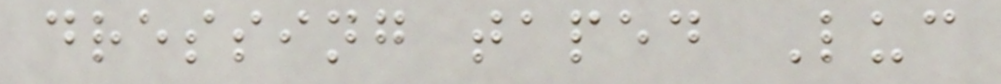dressing taped Luc
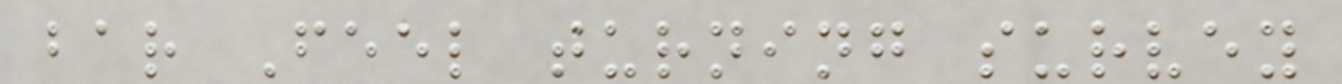bar Feel turning survey
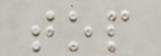top
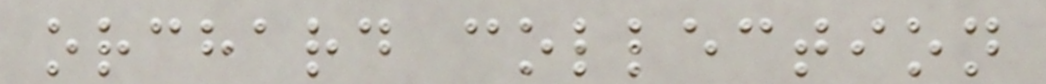orchard collection
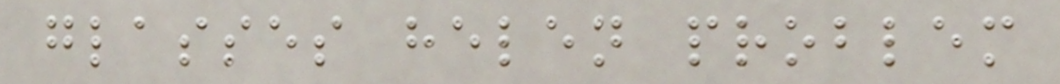glasses helen problem
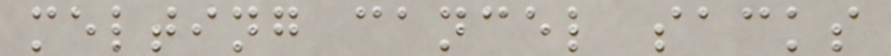melting cancel sacks
